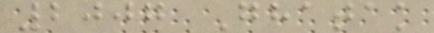2007 Ghatak
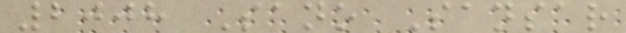2008 Sano Sansar
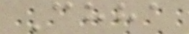Chha
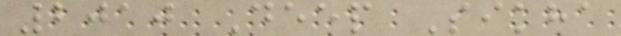2010 Deep Sikha
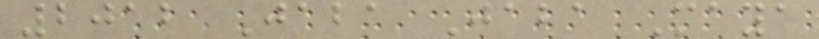2012 Jaba Jaba Maya
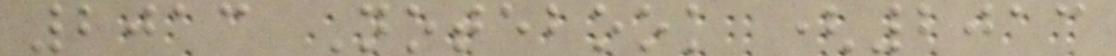2013 Notebook (2013
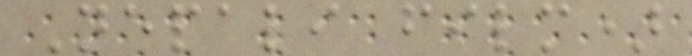Nepali film)
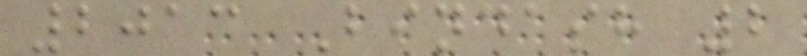2013 Bindash 2
